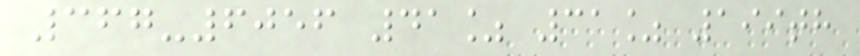367-6056 41% 31% 199th
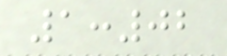1:02
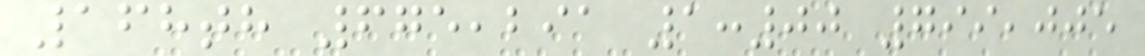168th 675,291 1:00 799,005
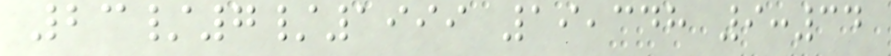23/7/1999 19,348 9:34
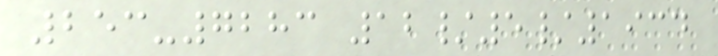253-7283 12/5/1934
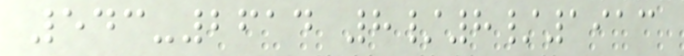543-2614 8/8/1913
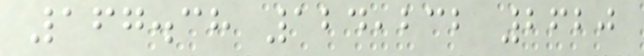167.38 124,232 2620
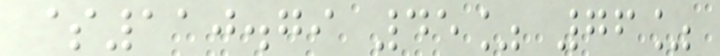$110.79 45% 76%
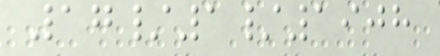17/1/1908
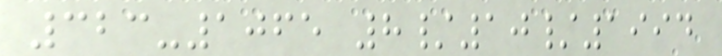323-1065 8/10/1994
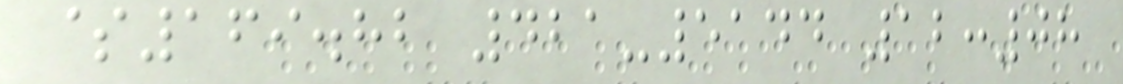$169.82 421-5144 12:08
